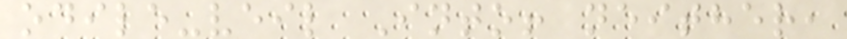odile-veil Into! neither,
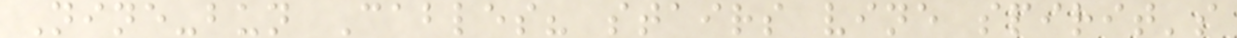Nine-bun Cables? stairs vine spirit's
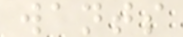wants
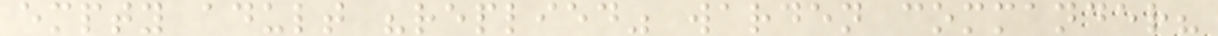empty adult "replied" warden commander?
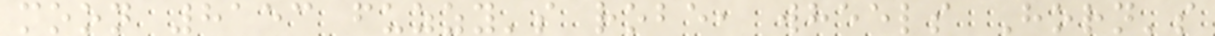moon 8153 fuzzy's robe, wheels Horn's
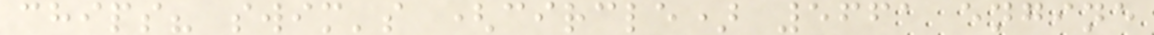chips? swim's (circle) 5661 engine
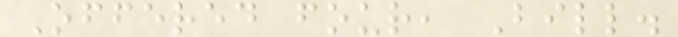Offered four, Bill.
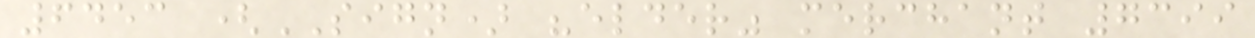6453 (SIGN) "elder" merchant 7399
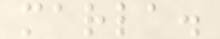marla.
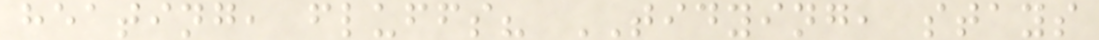heating, fluffs? TIDYING, stays
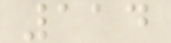114
